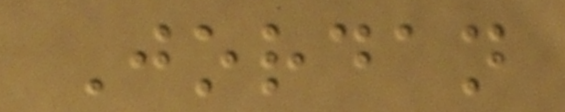Jordan
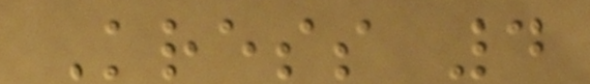Kress 4
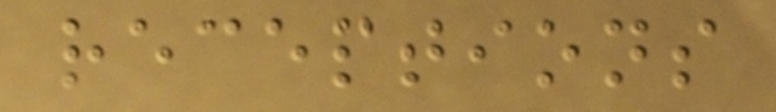receptions
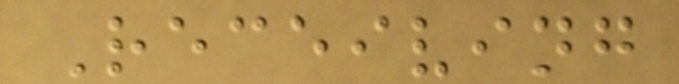Receiving
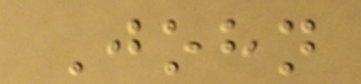John
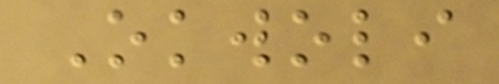Okwoli
